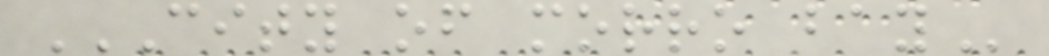CITY OF MORRO BAY
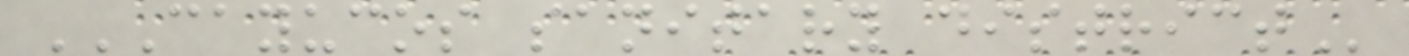CAYUCOS SANITARY DISTRICT
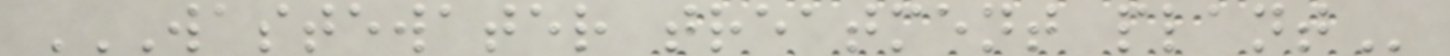WASTEWATER TREATMENT PLANT
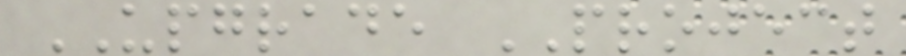UPGRADE PROJECT
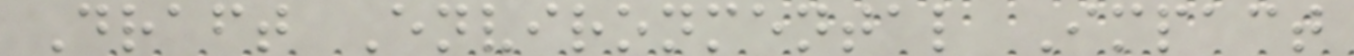Draft Environmental Impact
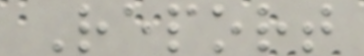Report
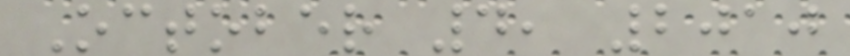October 4, 2010
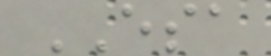ESA
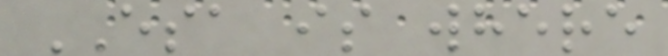ESA is where
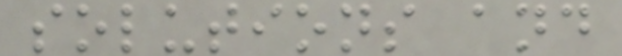solutions and
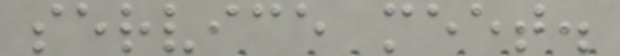service meet.
